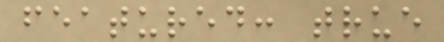featured: true
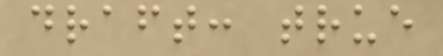draft: true
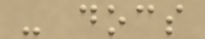- docs
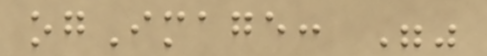ogImage: ""
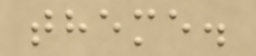theme.
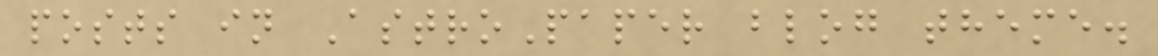posts in AstroPaper blog theme.
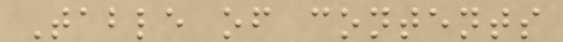Table of contents
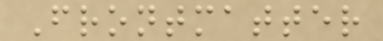Frontmatter
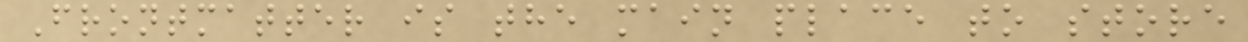Frontmatter is the main place to store
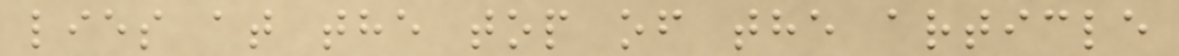lies at the top of the article
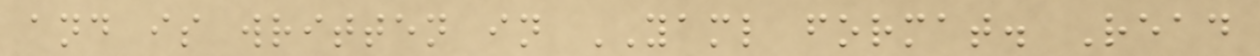and is written in YAML format. Read
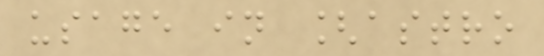usage in [astro
